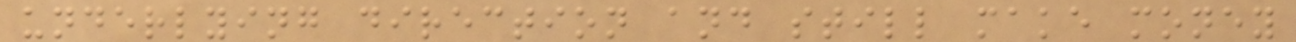underlying direction and still make money
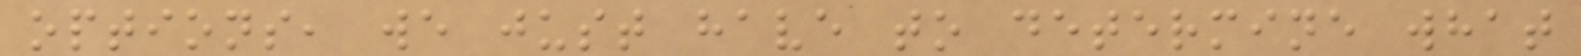options, we just have to determine what
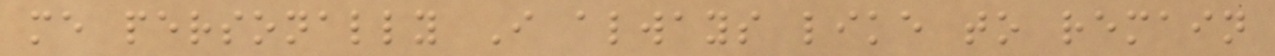me personally I always like to remain
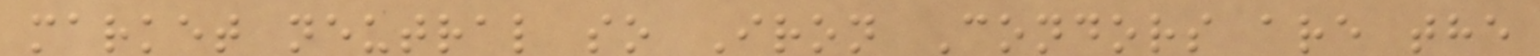market neutral so Iron Condors are the
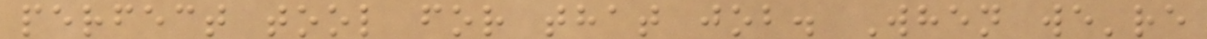perfect tool for that job. When we're
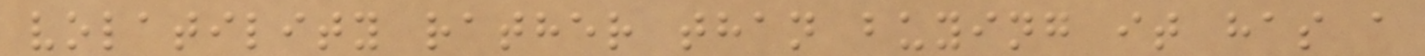volatility rather than buying it has a
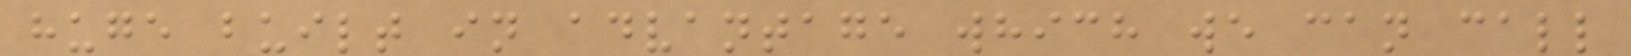huge built in advantage which we can call
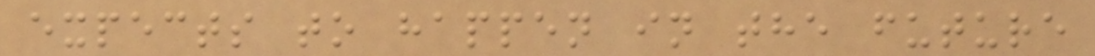expects to happen in the future
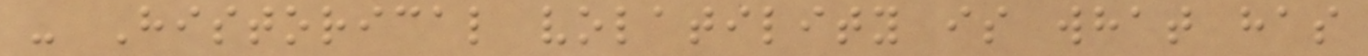- Historical volatility is what has
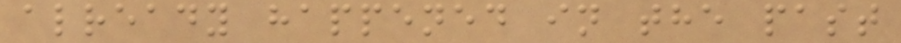already happened in the past
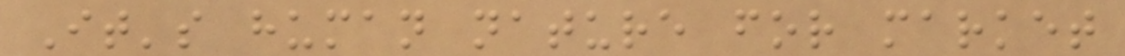It's human nature for market
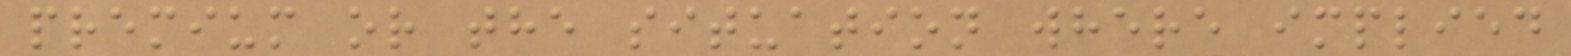premium or the situation where implied
